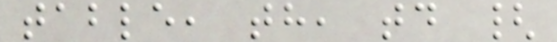table, th, td {
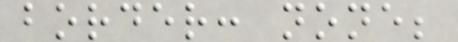border: none;
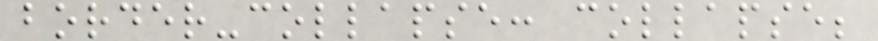border-collapse: collapse;
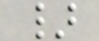}
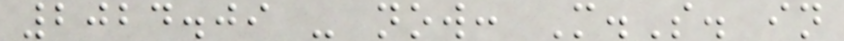2024.09 - now: M.S. in
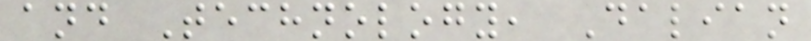and Technology, Dalian
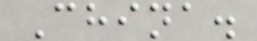China.
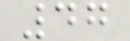47
